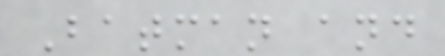Batman and
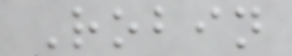Robin
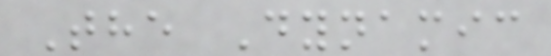The Dynamic
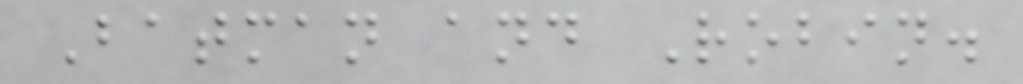Batman and Robin.
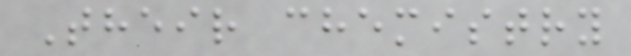Their chemistry
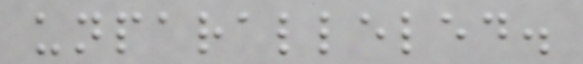unparalleled.
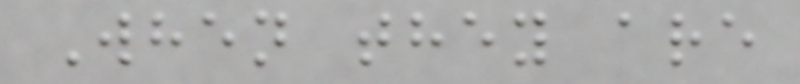When they are
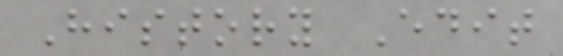History Edit
